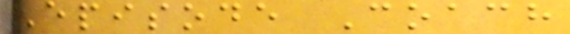Episode Coach
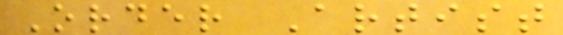Order Artist
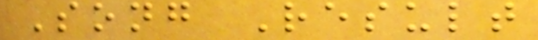Song Result
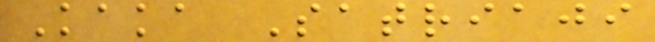Kaka Satriaji
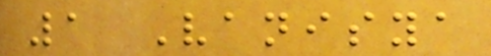1 Vanisya
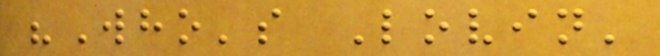"Who's Lovin'
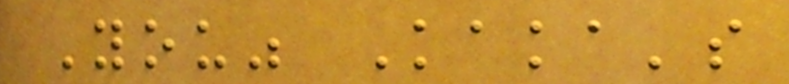You" Kaka's
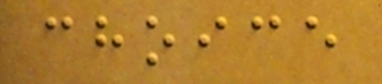choice
